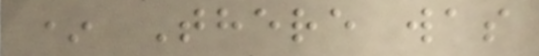* There was
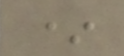*
